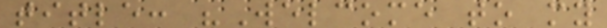title: "Welcome to my
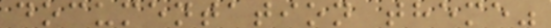documentation theme"
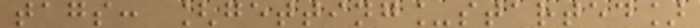tags: [getting_started]
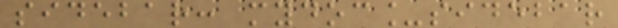sidebar: mydoc_sidebar
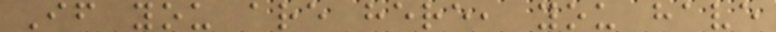If you are here, you have
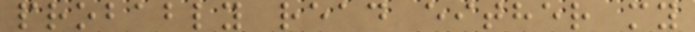probably read either my
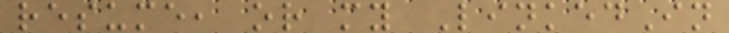resume, or my LinkedIn
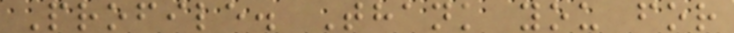Profile. Thank you for
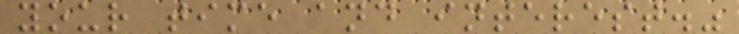your time and interest."
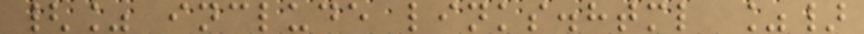{% include links.html %}
